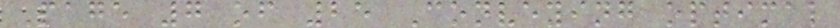Page 7 of 25 Conveying optimal
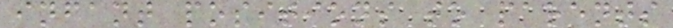infant positions to parents
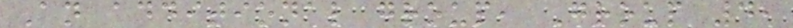An additional group, Group 4,
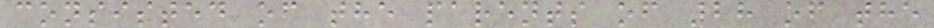consisted of the parents of 28 of the
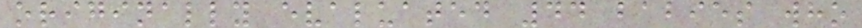originally evaluated 44 babies who
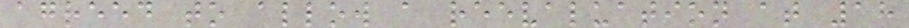agreed to allow a reevaluation at 18
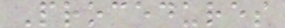Procedures
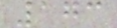173
